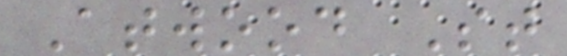Atwood St
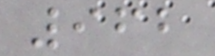962
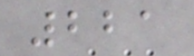221
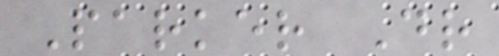Parker Dr
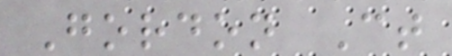Gordon Ct
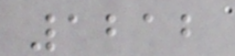1212
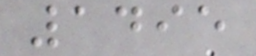1495
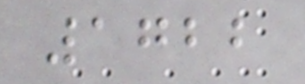1722
